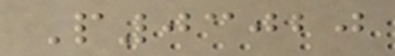P03020
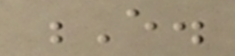E.
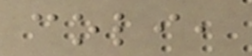coli,
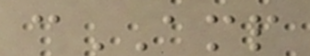cAMP
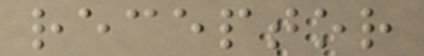receptor
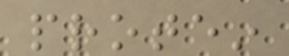protein
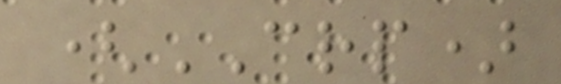(CRP)
